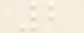2
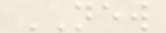NEW
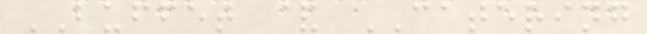BUFFET & CATERING
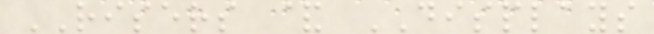RISERS & DISPLAYS
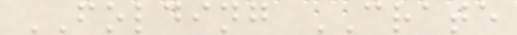FOLDING CRATE
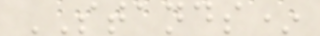STANDS*
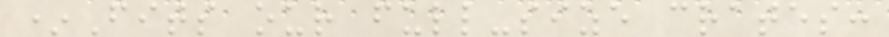*Fits our full-size crates:
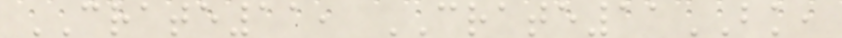CRATE11, CRATE11BK,
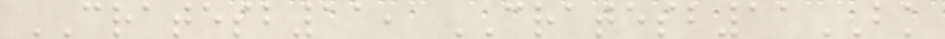CRATESB11, CRATESB11BK
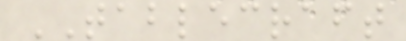TABLECRAFT
